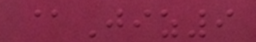@Jiz9
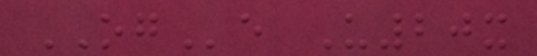OGe U20x
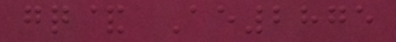gq& Ae2875
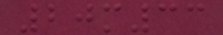20m33
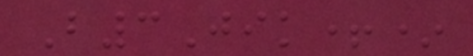B3Jik+*
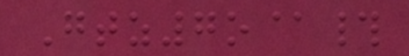Gtz7o@#
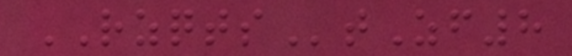RZQTStZf8
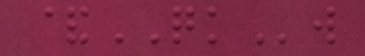&QKw
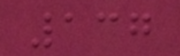137
